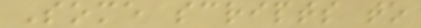Some scripts to
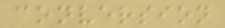conversion
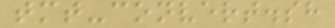tmt-convert.sh
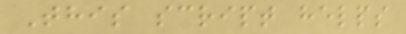This script helps
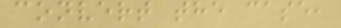convert the case,
